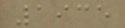1935
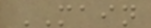MAIN
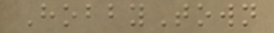HobbyTown
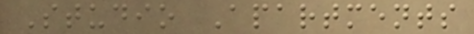Studio Apartments
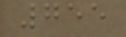755
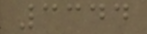3344
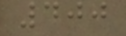400
